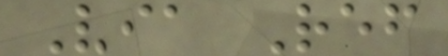Via Ref
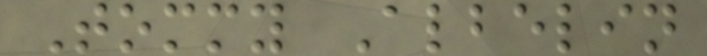Tommy Albelin
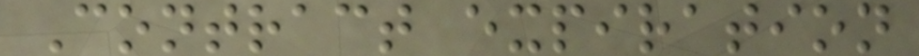Contract expiration
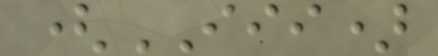(III)
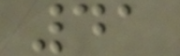41
